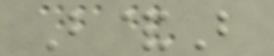B&B
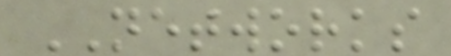NETWORKS
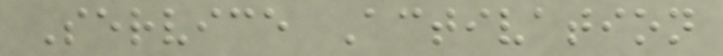Service Activation
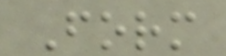Form
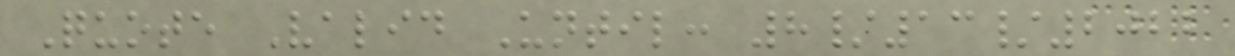Quote Valid Until: 8/13/2022
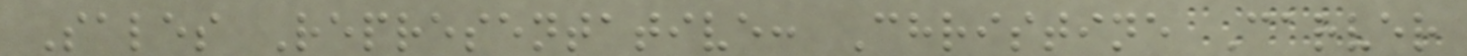Sales Representative: Christine Carver
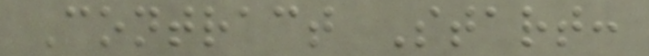Contract Start:
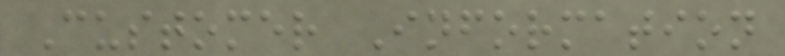Customer Information
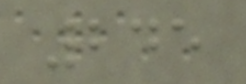245
